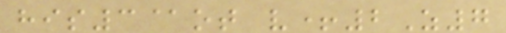his3@ot v+2Z7
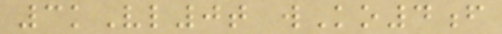3kVl0t wKo4f
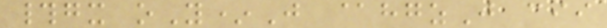#gx oY*J @hgzJ cii
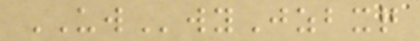UWwyJzbxq
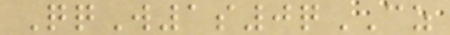QqW1s0qCZ
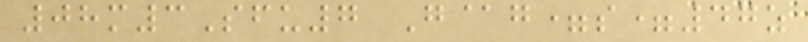08m3Sfu7 G@g=s=47z
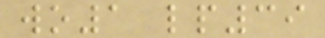wo1 lp39
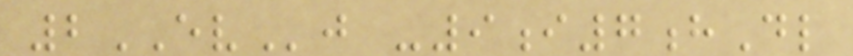2EVj -9i7hDl
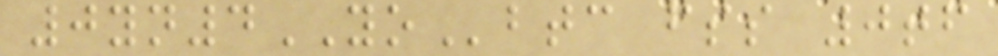0yn4YObtc fss 0tf
